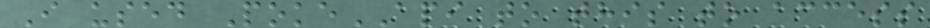I used PokeAPI to this to access
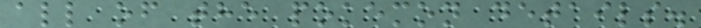all of the pokemon details.
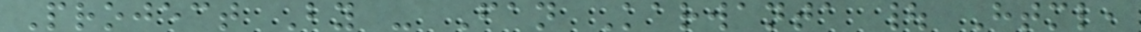Project By - Fan Karwanta | Html,
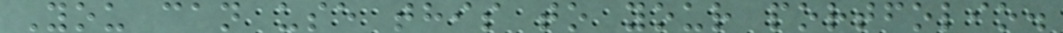You can use this to your portfolio.
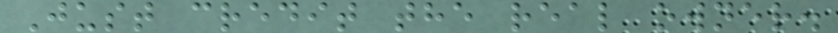Just credit the real owner.
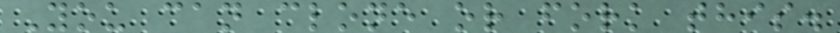You can clone or fork this.
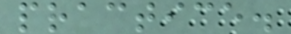practice.
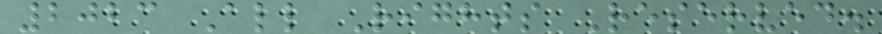2023 All Rights Reserved.
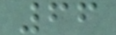66
